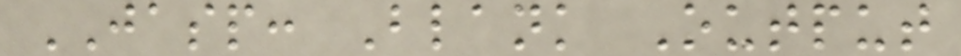JASP: Blank Output
